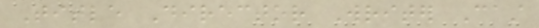Title Director Writer Cast
